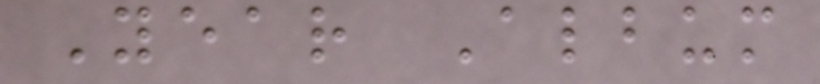Year Album
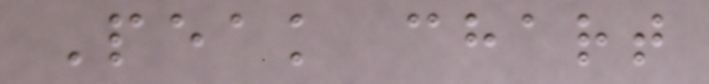Peak chart
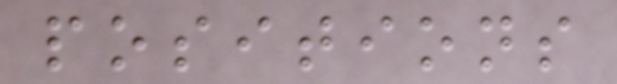positions
